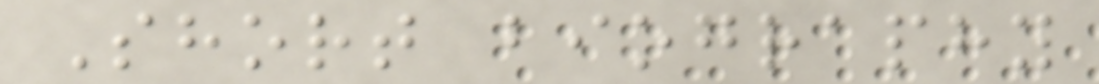Short biography
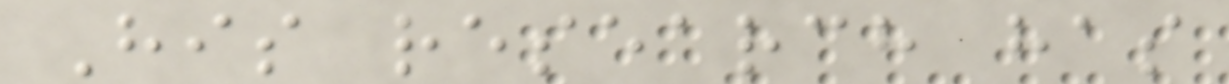His research has
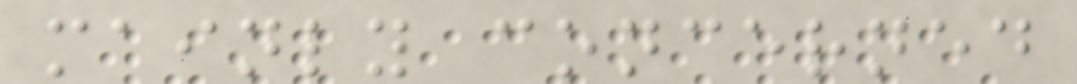mainly concerned
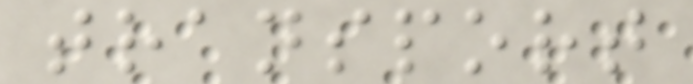transport
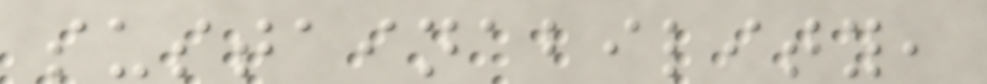sustainability,
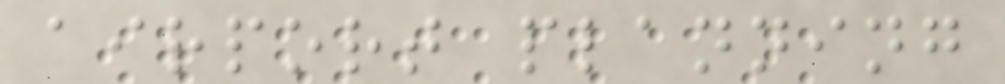airport planning
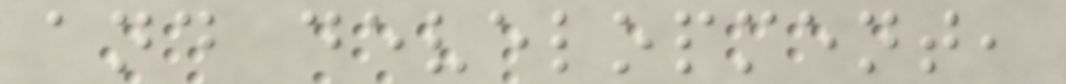and development,
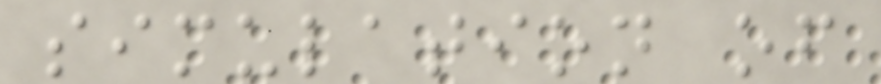simulation of
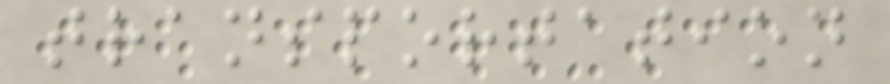transportation
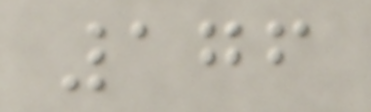176
